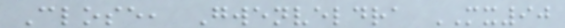Close, Gwenveldra MX90
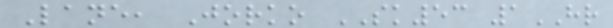Lane, Jorko SK53 1HR
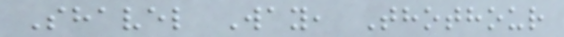Shavel Way, Thothour
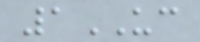1UC
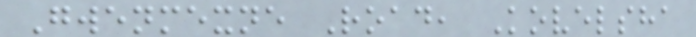Gwenmexne Road, Kovelsha
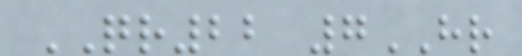QR22 7HR
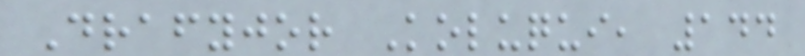Drafyjor Koluqui, 144
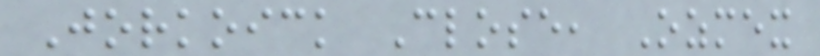Jorkoick Close, Ozmex
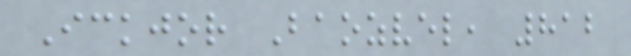Ickjor Baozvel, 812
